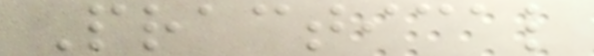Practical
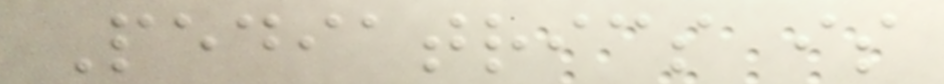Pediatrics is
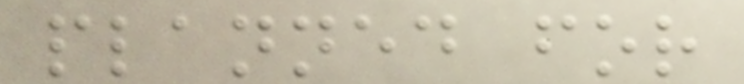planned for
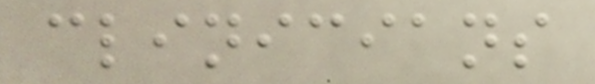clinicians
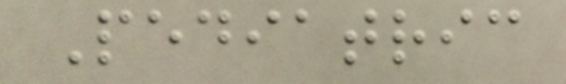Pediatric
